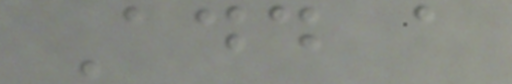Add a
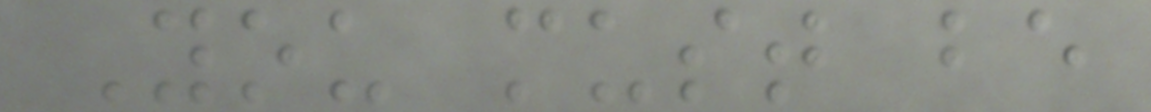You must be
